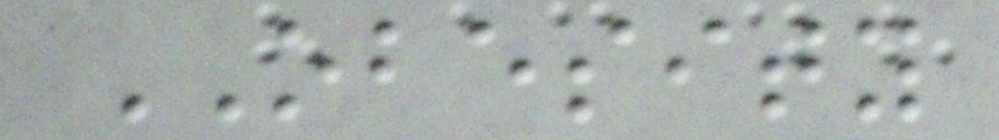OBESITY
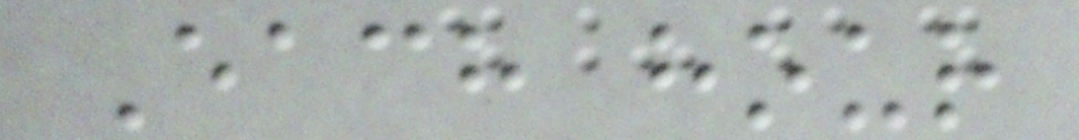Each hour
